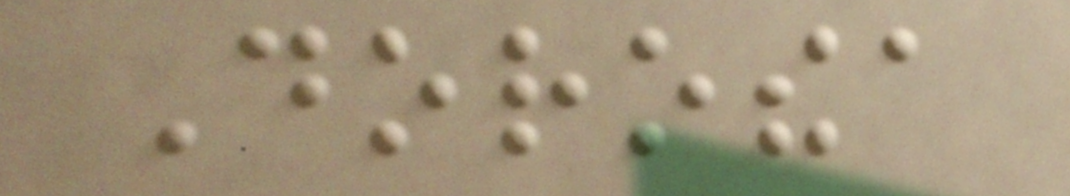Dorothea
